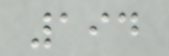194
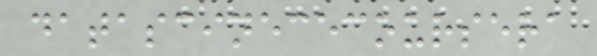datascinececoursera
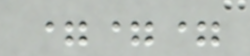===
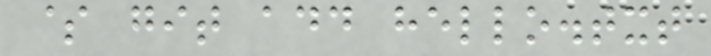$ git add hello.txt
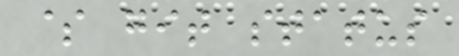$ git status
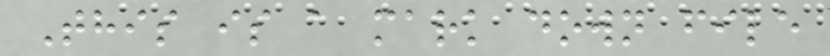This is a mark down file
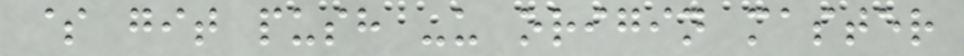$ git push -u origin master
